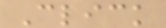Click
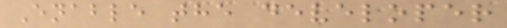Enable the developer
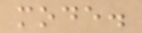mode.
